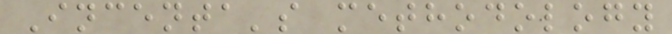Incenta's methodology
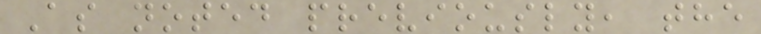As noted previously, the
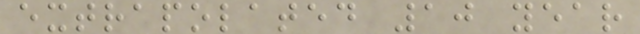extrapolated 10 year
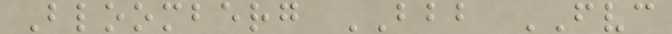Bloomberg BBB FVC
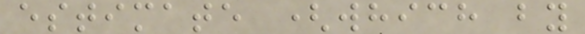estimate (which by
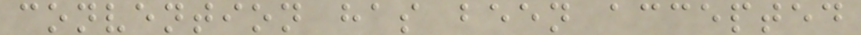convention has been accepted
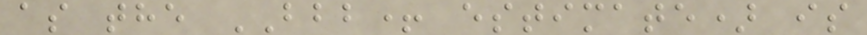as the BBB+ estimate) is
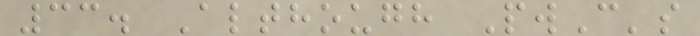33. Although PwC's
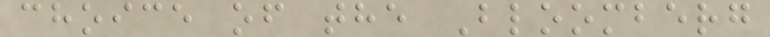choice of the Bloomberg
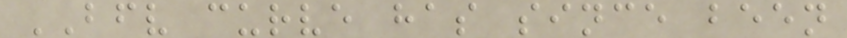BFV curve has since been
